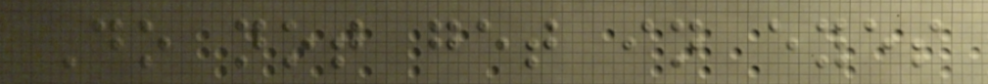Do not get in eyes
